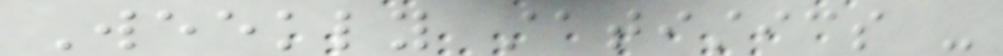Weekly statistics -
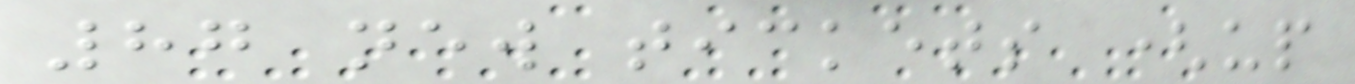87 new tickets (up
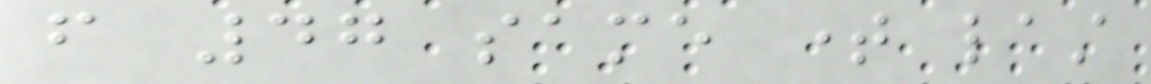from 47 same time last
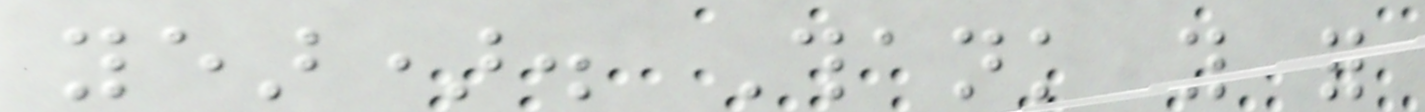year). Thank you for
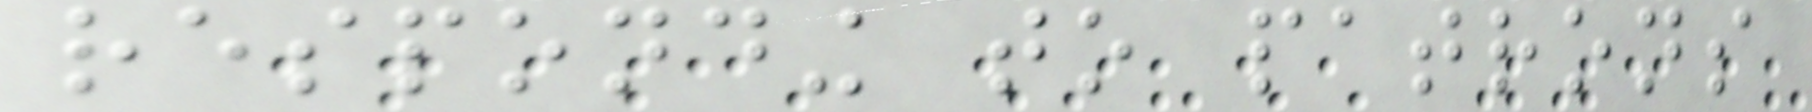responding to patrons
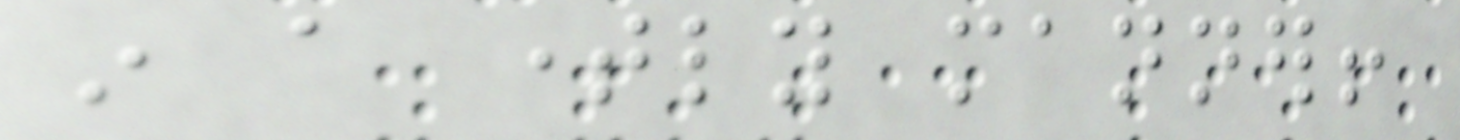in a timely manner!
